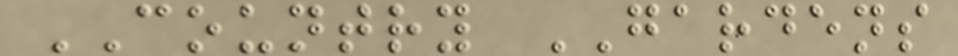COUNTRY GARDENS
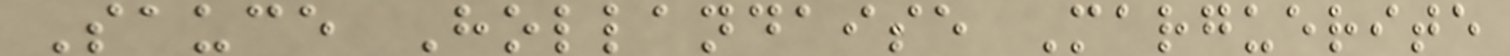Sauce Hollandaise Marguerite
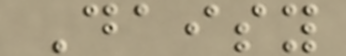Daisy
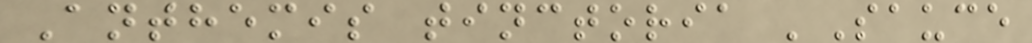Anthemis tinctoria 'Sauce
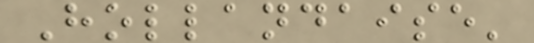Hollandaise'
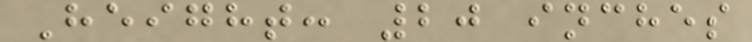Height: 20 inches
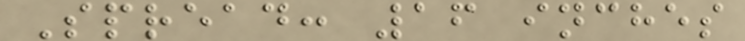Spread: 16 inches
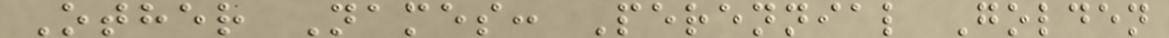Other Names: Perennial Golden
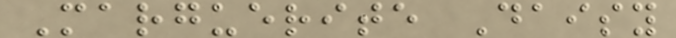Marguerite Daisy
